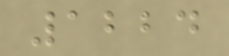1224
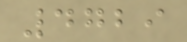4729
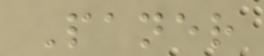Paner
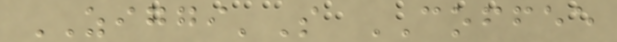ZIGGI'S COFFEE
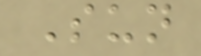Sun
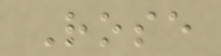Rose
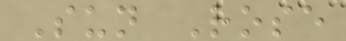Sun Rose
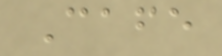Cafe
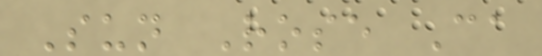Sun Rose Ca
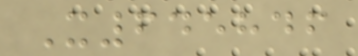X645846
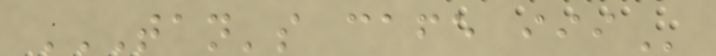TAN'S CAFE III
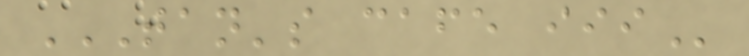TAN'S CAFE III
